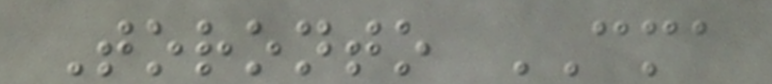Toronto CMA
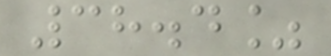38.4%
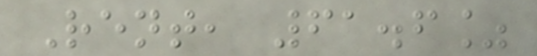Rent, 61.6%
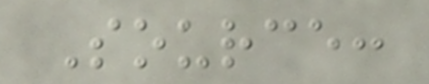Source:
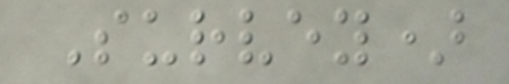Survey)
